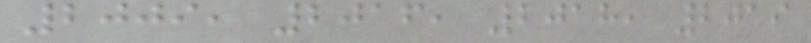2009, 2016, 2018, 2019
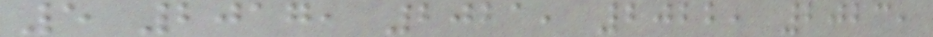5 2017, 2021, 2022, 2023,
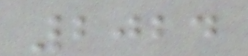2024
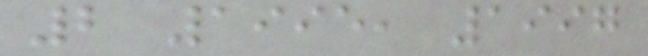2 1995, 1997
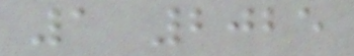1 2025
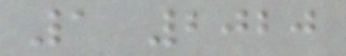1 2020
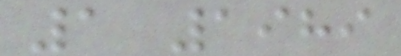1 1989
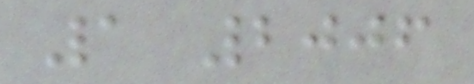1 2006
